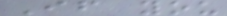If you
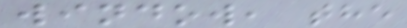window, the
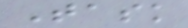Task
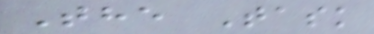The Task
